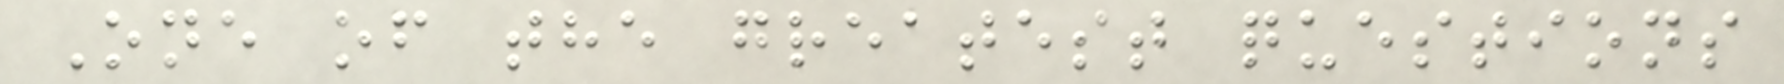One of the greatest questions
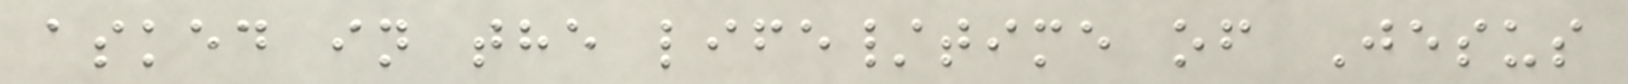asked in the life/time of Jesus
